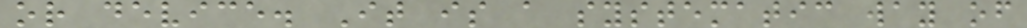or device. It is a systematic way of
